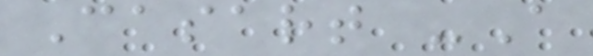Casart -A
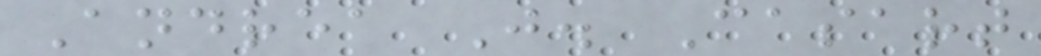Andrea J. Casart
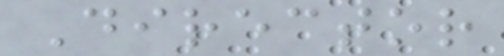Director
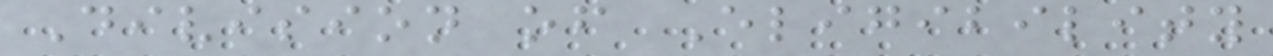Division of Eligibility
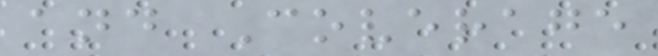and Coverage
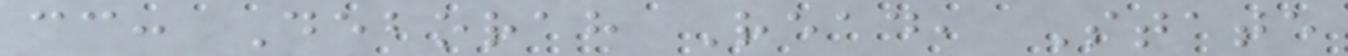cc: Deborah Read, State
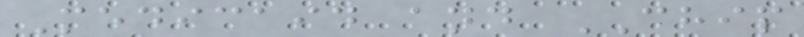Medicaid and CHIP
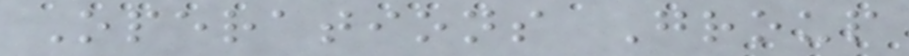Operations Group
